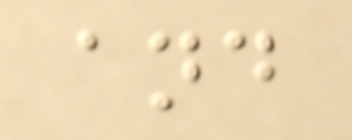and
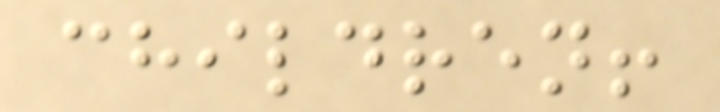children!
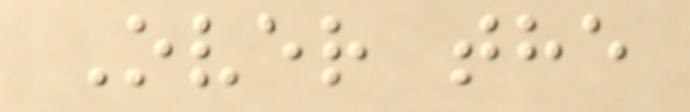Over the
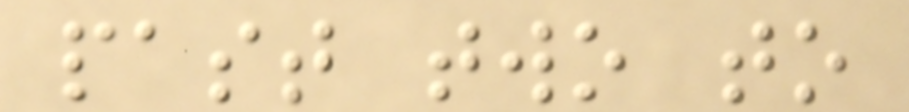past two to
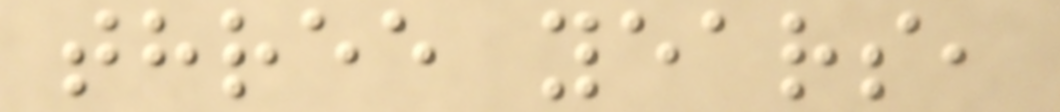three years,
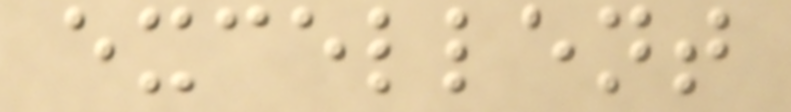excellent
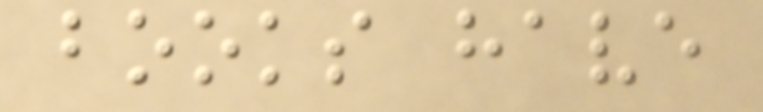books have
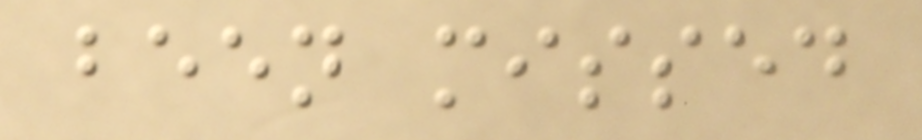been missed
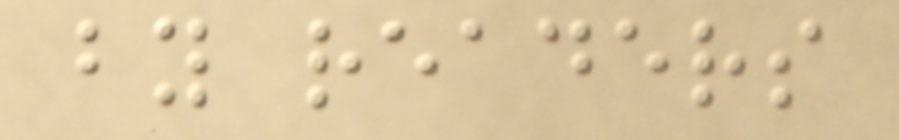by readers
